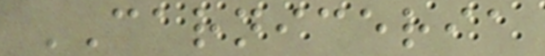CARNICERIA
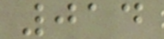014
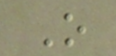O
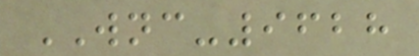WNC-9628
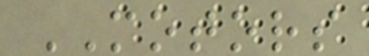MOTORS
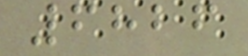6826
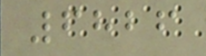6826
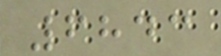6843
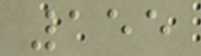155
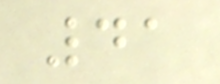41
